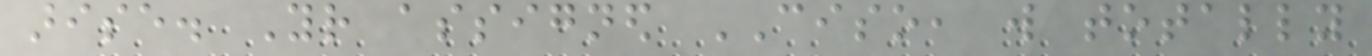arise. Your assigned CISO, will totally
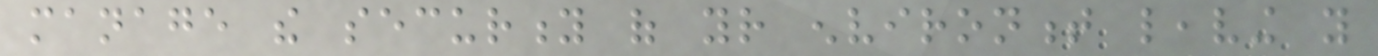manage the security of your environment leaving you
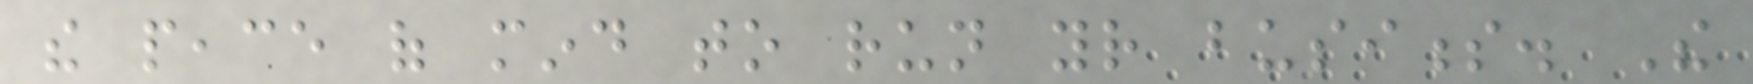the peace of mind to run your business. The
